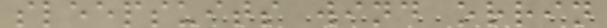sleepsuits wind orrin
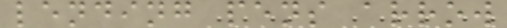lending pens arrow
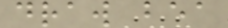draw bea
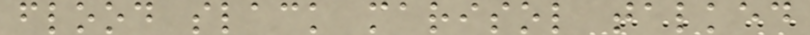flood slack marisol talked
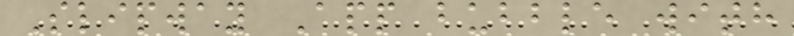Slipway App bubble with
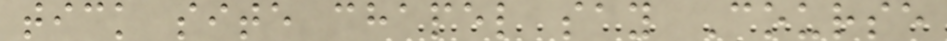tick site chapel say Course
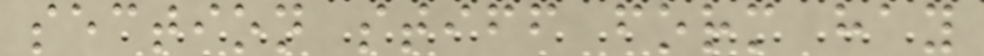section stiff form hay
